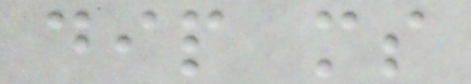dip ms
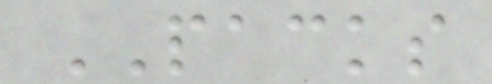PACKS
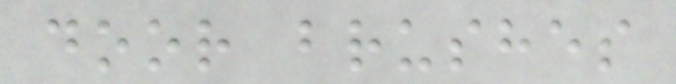door brushes
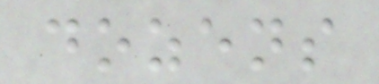dozens
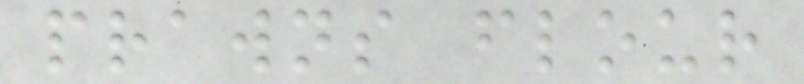prawns flour
